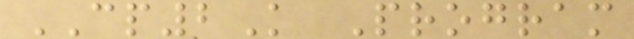CP2K Program
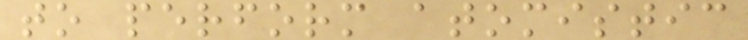to perform atomistic
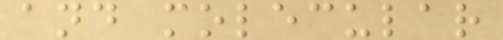and molecular
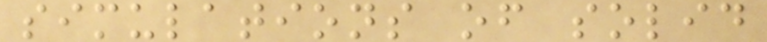simulations of solid
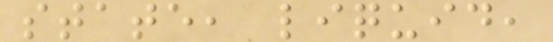state, liquid,
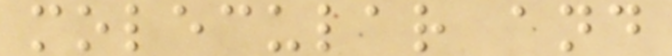molecular and
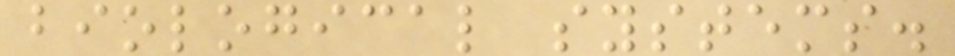biological systems.
